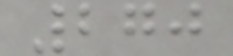270
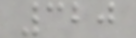320
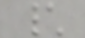\
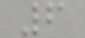6
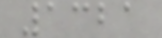1321
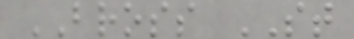BROSS ST
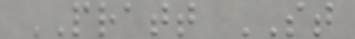PRATT ST
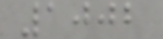1002
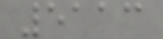5113
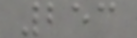253
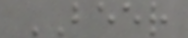BEER
